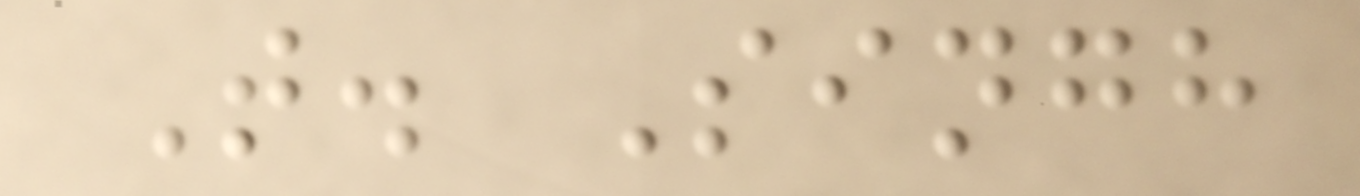T. Singh
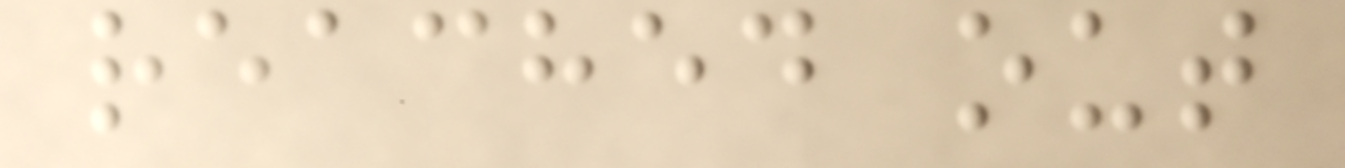reached out
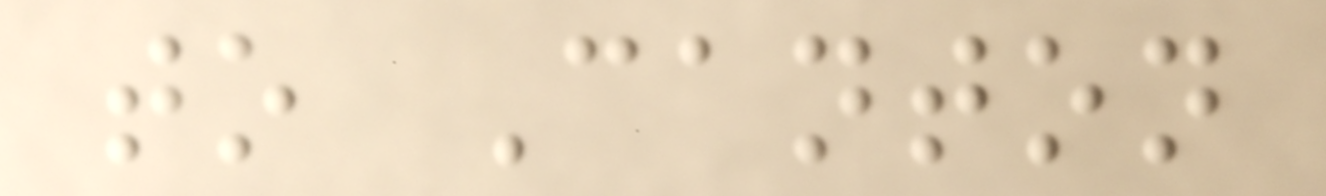to Canton
